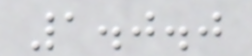1.0.0
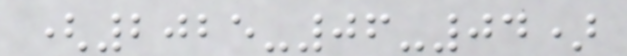(2025-06-04)
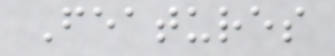Features
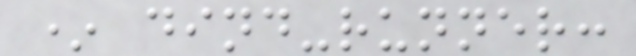* dind-runner:
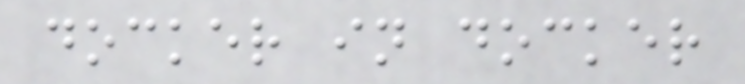docker in docker
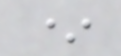*
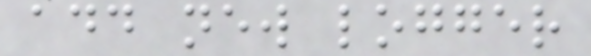add new logger
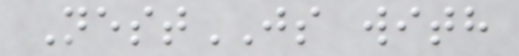NestJS with
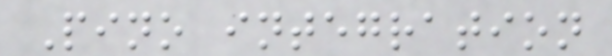Pino integration
